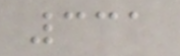331
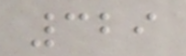329
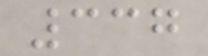337
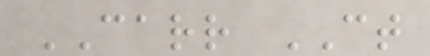CARR CT
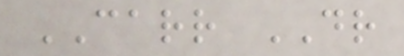CARR DR
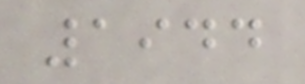1944
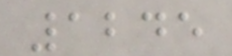1245
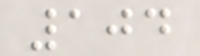104
